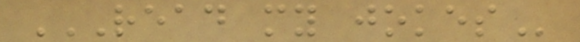READ MY JOKES
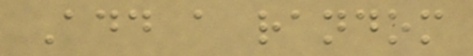Add a random
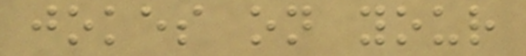jokes on your
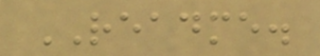README.
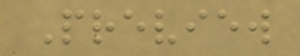Preview
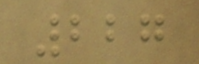227
